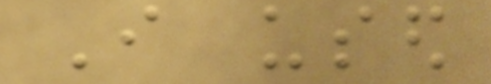I used
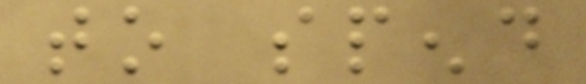to spend
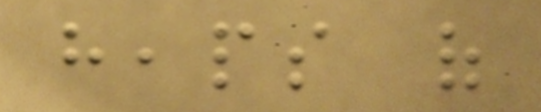heaps of
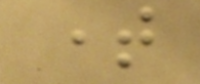time
